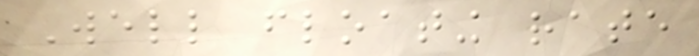Well floating rate
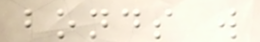bonds will
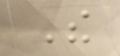The
